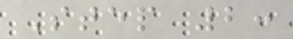Step 2:
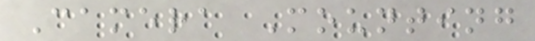Camera Mounting
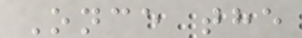Once the
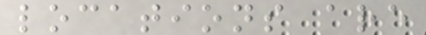locations are
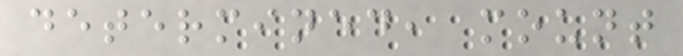determined, mount
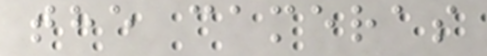the cameras
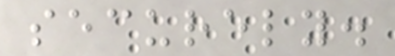securely.
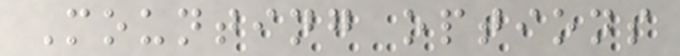Mounting options
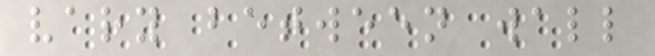vary between wall
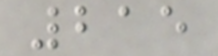215
